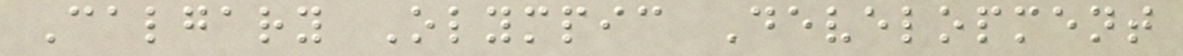Calgary Olympic Development
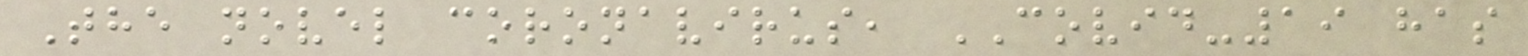The novel coronavirus, COVID-19 has
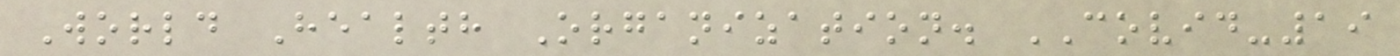World Health Organization. COVID-19
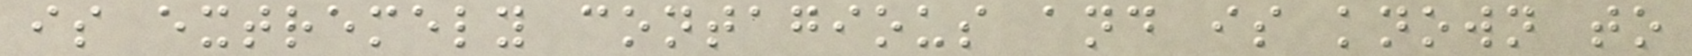is extremely contagious and is known to
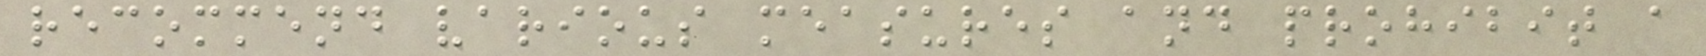recommend various measures and prohibit a
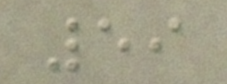59
